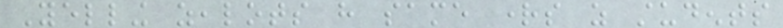Yelling zealots have same rights as students
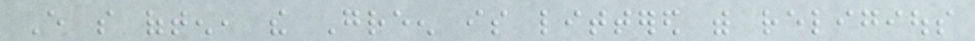Every so often, the Green is littered with religious
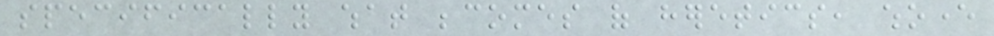specifically what becomes of heretics, whoever
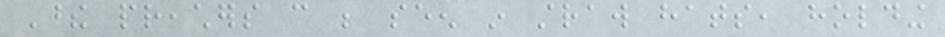These preachers can be seen in straw hats, holding
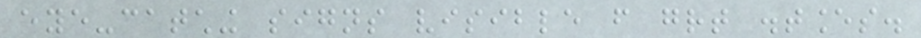eye-catching signs visible from great distances.
